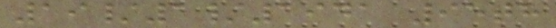19/1/1941 95th
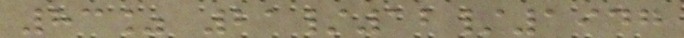83% 21/12/1947
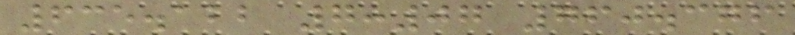635.122 7:07 760.376
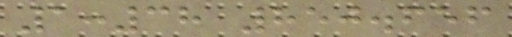1:38 850.656
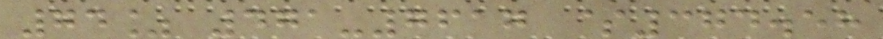74% 471-7617 $374.58
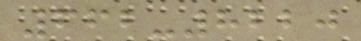662-8220
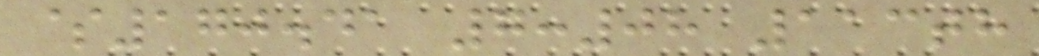$170.41 7:08 113th
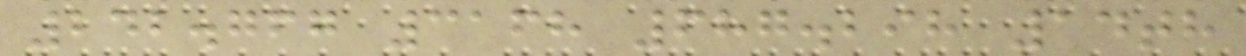242.767 3168 687.298 14th
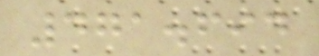471.694
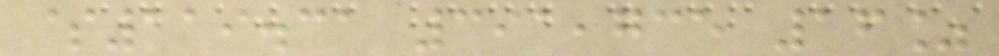$119.31 391,735 16%
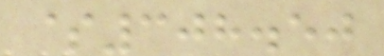$308.50
